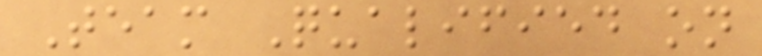Team Qualified on
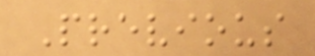Previous
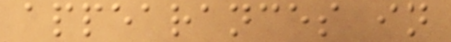appearances in
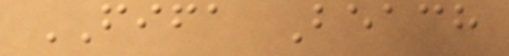FIFA Beach
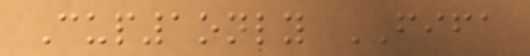Cup1only FIFA
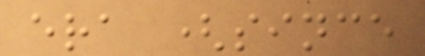era (since
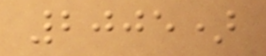2005)
